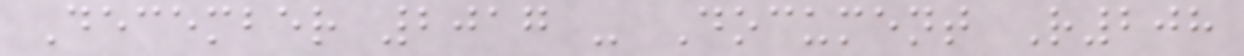December 2017 - Document R208
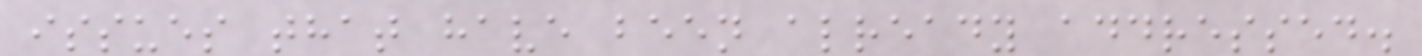issues that have been already addressed.
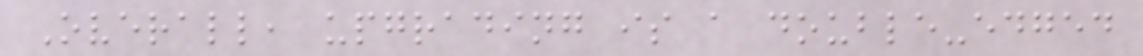Overall, upgrading is a double-edged
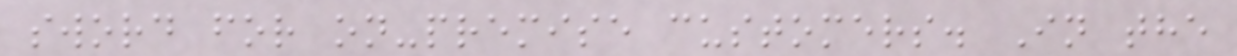sword for on-premise customers. In the
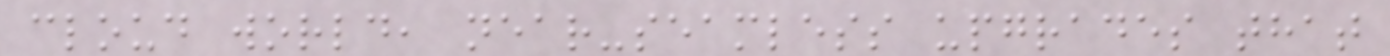cloud world, near-seamless upgrades that
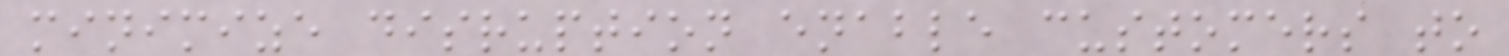minimize disruption enable customers to
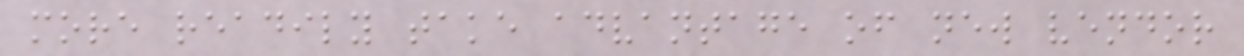more readily take advantage of new vendor
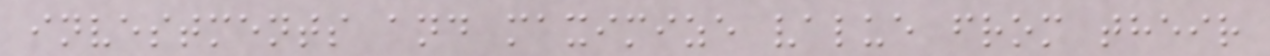investments and maximize value from their
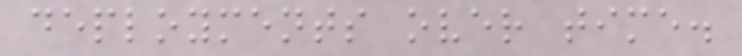deployments over time.
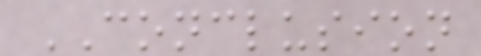CONCLUSION
